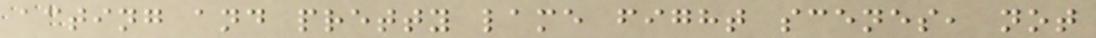acting and pretty lame fight scenes, not
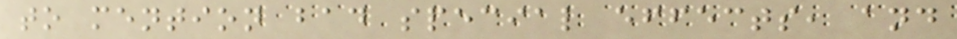to mention bad special effects, and
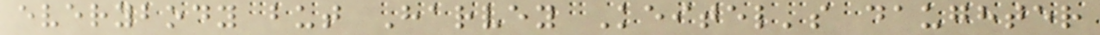everybody but Harvey Keitel's daughter
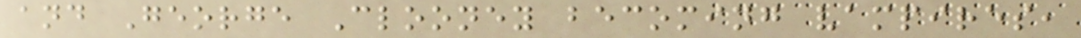and George Clooney becoming vampires,
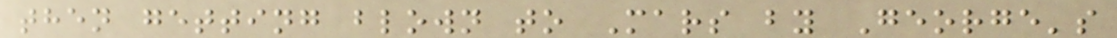then getting blown to Mars by George's
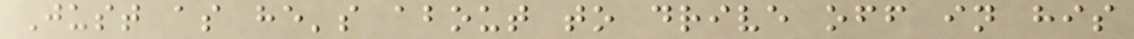Just as he's about to drive off in his
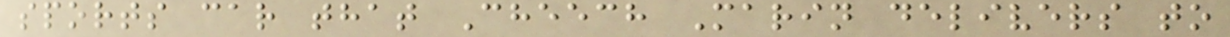sports car that Cheech Marin delivers to
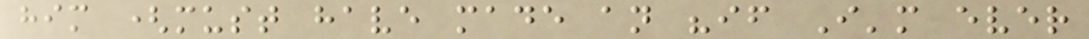him (must have made an "if I'm ever
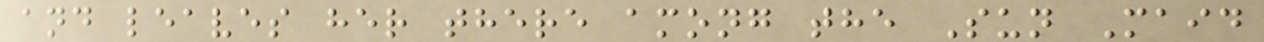and leaves her there among the Sun Maid
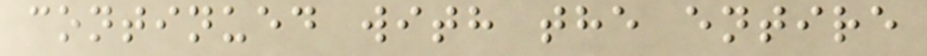continued with the entire
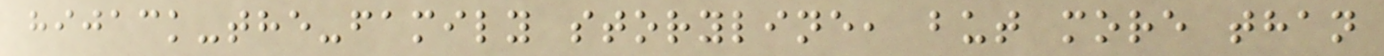hijack-the-family storyline, but more than
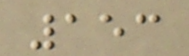153
